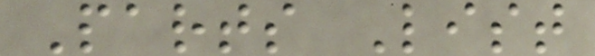Parts List
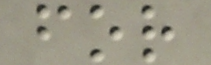for
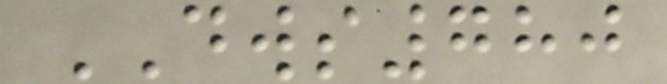DWS780
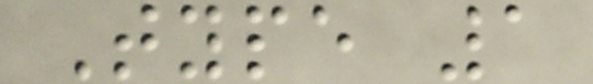Type 1
